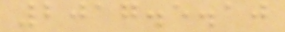2017.5.10
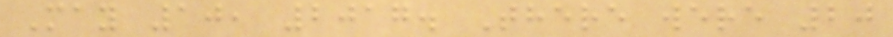May 10, 2017. There were 20
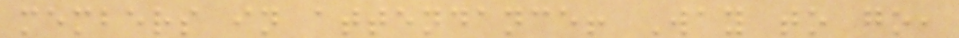members in attendance! Way to go,
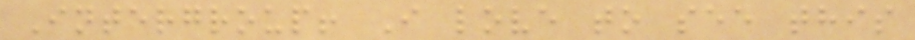Intergroup! I love to see this
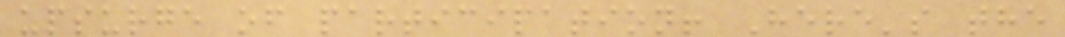upsurge of participation! Here's the
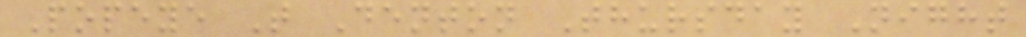Popeye T Denton Thursday Night
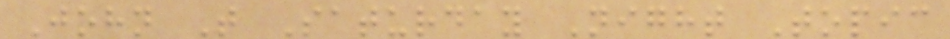John T Saturday Night Topic
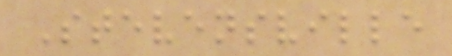Stevensville
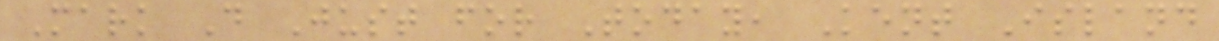Mark D Just for Today, Kent Island
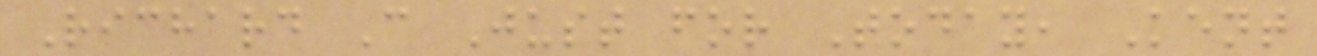Richard C Just for Today, Kent
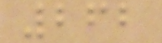262
